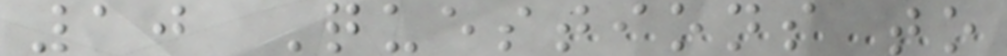10 Questions to
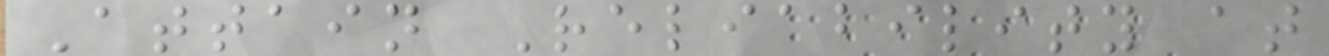Attain Reliability at
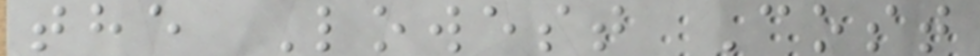the Lowest Cost
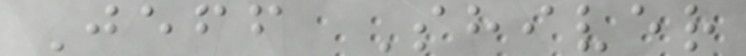Jeff Shiver
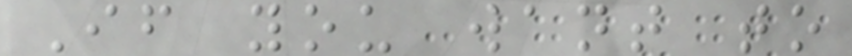If you want to
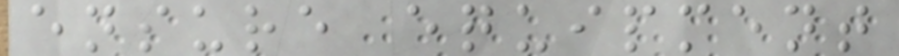ensure equipment
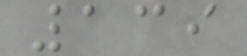139
